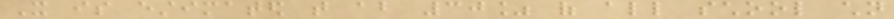It is estimated that about 30% of all school children
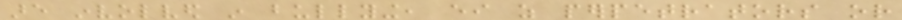are involved in bullying, either as perpetrators or
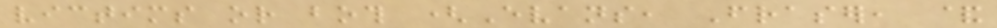victims or both (Evans, Fraser, &
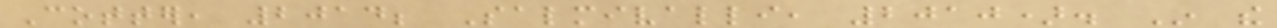Cotter, 2014; Salmivalli, 2010). In the
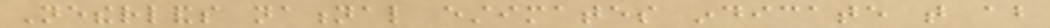Netherlands national estimates indicate that about
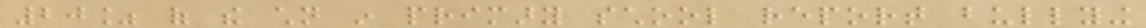20% of the children in primary school report bullying
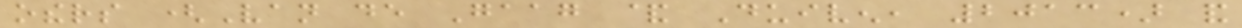others (Van de Gaag & Duiven, 2013) and
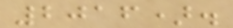2016).
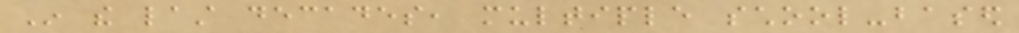In the last decades, multiple school-based
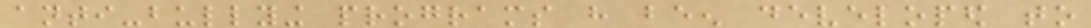anti-bullying programs have been developed to
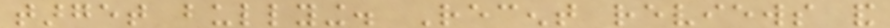target bullying. Recent reviews and
